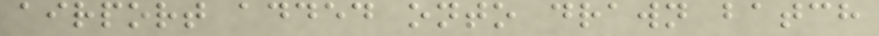airport added onto drawn batch
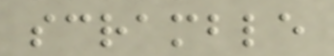scramble
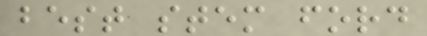best stem ford
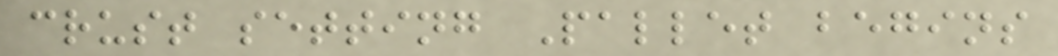crust setting Pallet begins
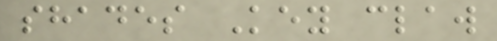shades Key claw
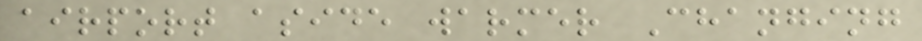airport aside warmer Changing
